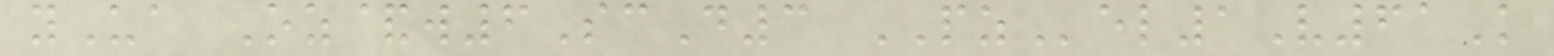yUa Oz&w6ScD3 PZel1V61K
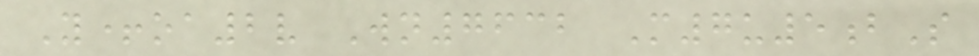Y+oa2v Wn7632 M7u5bS
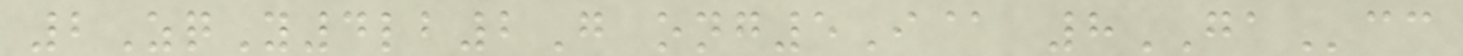2ZqY4lb2G ong5I@ 8GAcc
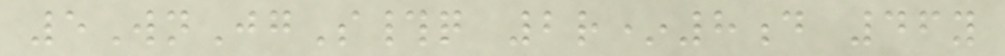5WnJgS#q 2r*8d 46y
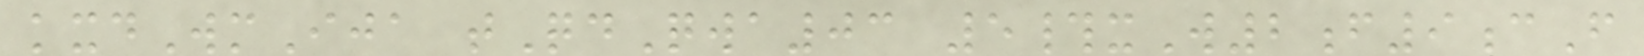kxdWmIja tQdQwa03 5#xW2f9cF
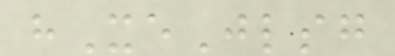hXeJlsg
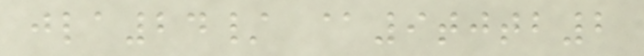jla24/ @9tjtb2
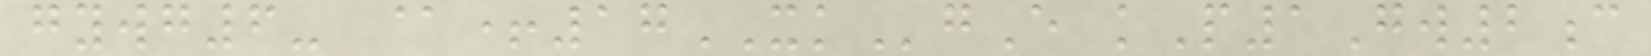gywg6- @+17XKgE kP1Gw2c
